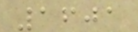1601
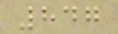847
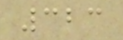323
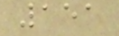151
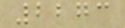2273
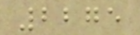2275
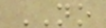NO
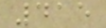415
